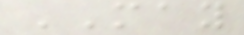MAY
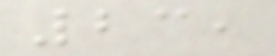23,
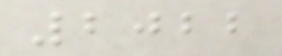2022
